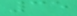35
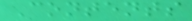Contents
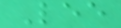Lee
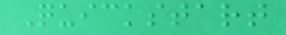Quickstart
